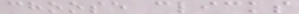choose clicks
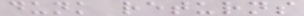dunk returns
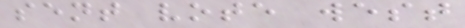sent vote west
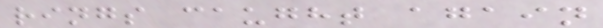rings caught again
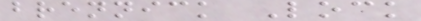brennick Lock
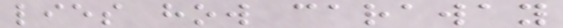lies how caraway
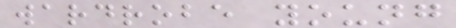wardrobe young
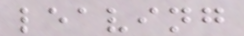leaving
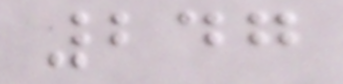247
